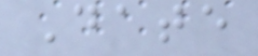Date
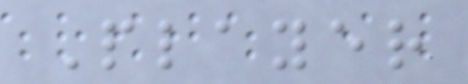Player
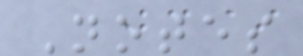Notes
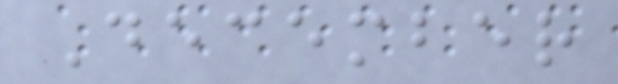December
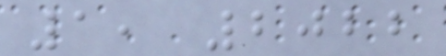1, 2022
